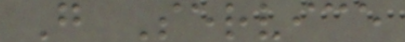G Service
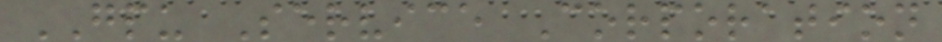GPU Service Corporation
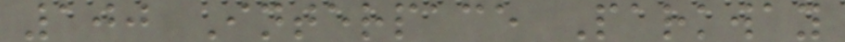100 Interpace Parkway
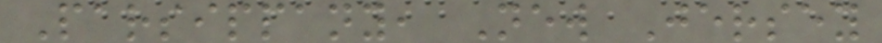Parsippany, New Jersey
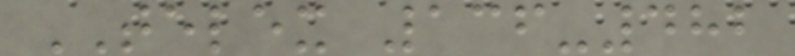TELEX 136-482
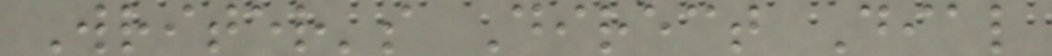Writer's Direct Dial
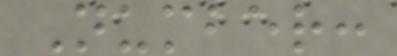Number:
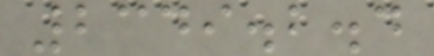2349.2.4
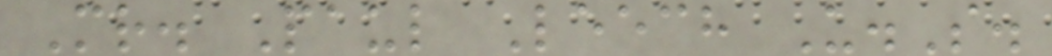Mr. Paul Leech U.S.
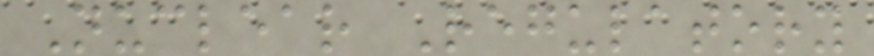Nuclear Regulatory
